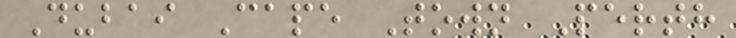Dubai Cape Town Perth
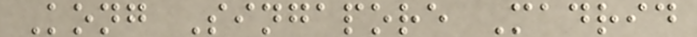Kong Singapore Madrid
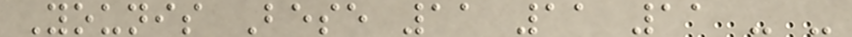Younis Bese 11 11 11 - -
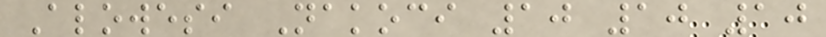Alowesi Nakoci 10 10 10
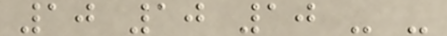10 10 10 - -
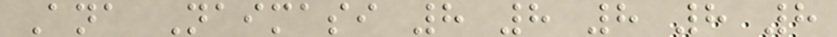Ana Naimasi 8 8 8 8 8
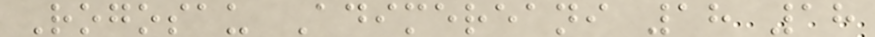Rogosau Adimereani 18 18
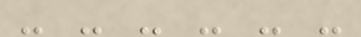- - - - - -
